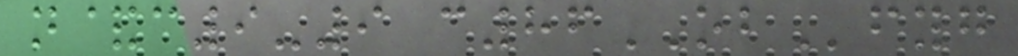n&c9-9 c86OBfyg
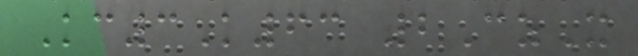Kc3K63 2CzX
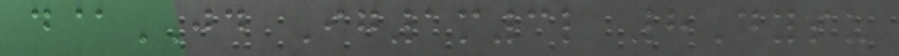d@JD Ig1m3l 8Dysu
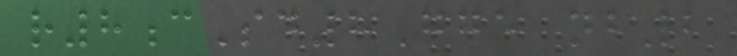r8cSd8Gge nb2
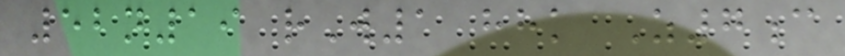52n19 rW1 hhk Z7c
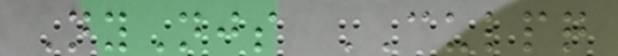NyNjs CULPQ
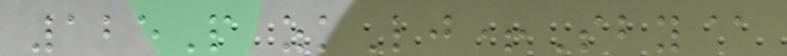125P zkLj+Sby@
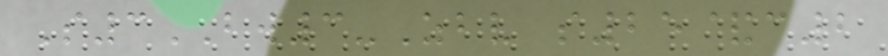S3BW3-Zbv s25&c2
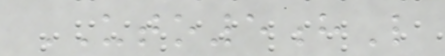UTO5hL
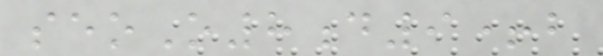seoO8d9+b
